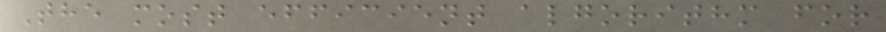The most efficient algorithm for
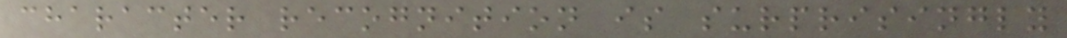character recognition is surprisingly
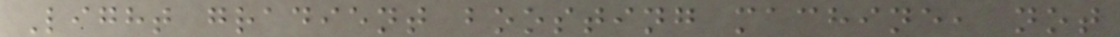Light gradient boosting machine, not
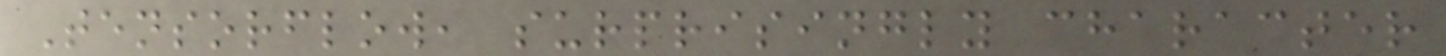Tensorflow, surprisingly character
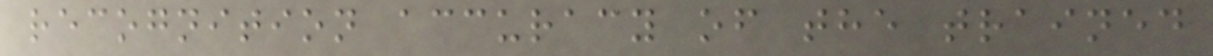recognition accuracy of the trained
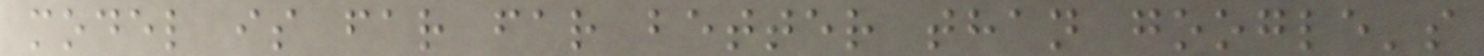model is far far better than google's
